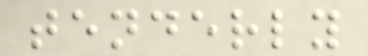tenderly
